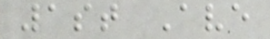1st Ave
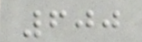600
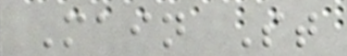Main St
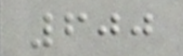600
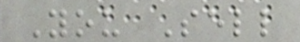You Sell
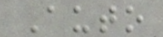Auto
